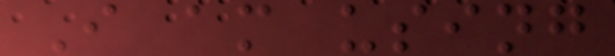I am using
